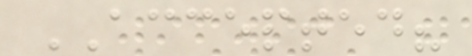ACCEPTED?
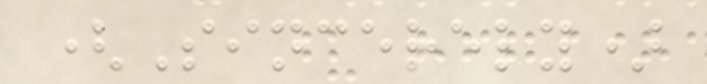(Sincerely)
